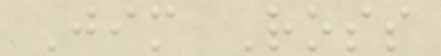Jim Ross
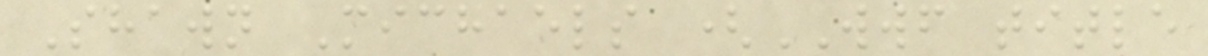Shawn Michaels (WWF title
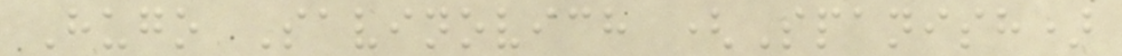Hugo Savinovich (Spanish)
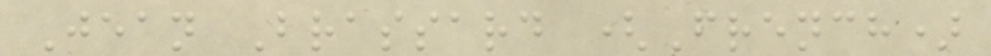Jean Brassard (French)
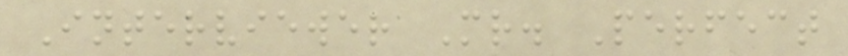Interviewer Mr. Perfect
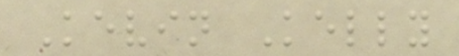Kevin Kelly
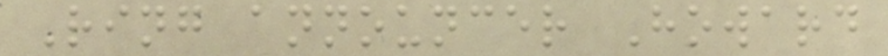Ring announcer Howard
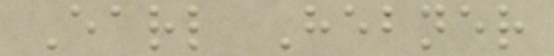Earl Hebner
